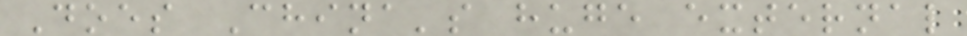Does China's huge external
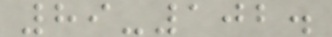89-102.
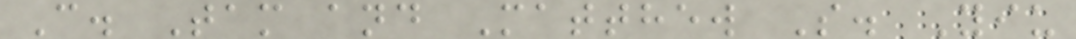C. Tam and Matthew S. Yiu
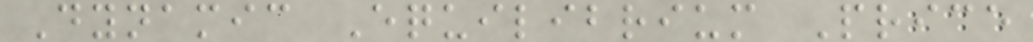Dynamic Equilibrium Price
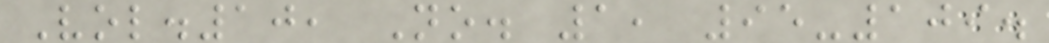Vol.10, No. 1, 95-109.
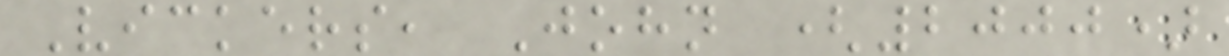Vickers, John (2000)
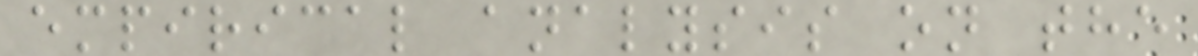empirical analysis on the
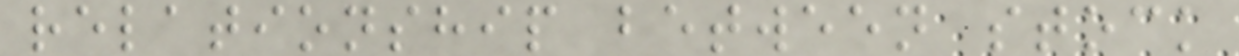relationship between stock
